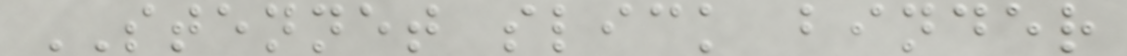STENNET slick binder
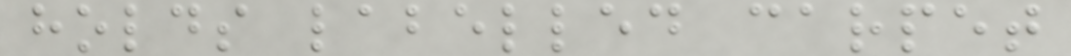holds labelled carpet
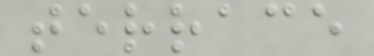terrace
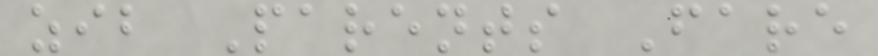zib Parents Fare
